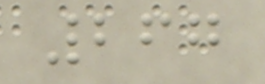267
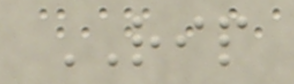RIP
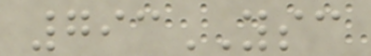793YSC
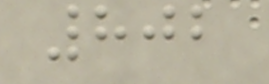802
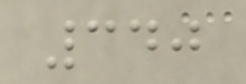340
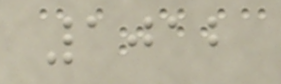1012
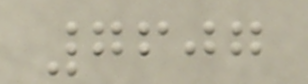7607
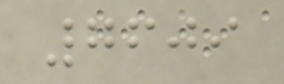7609
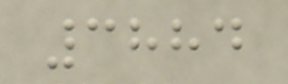3884
